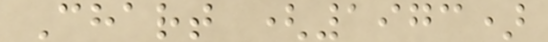Chart (1973)
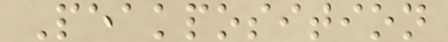Peakposition
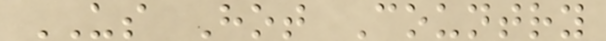US Hot Country
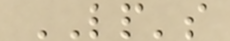LP's
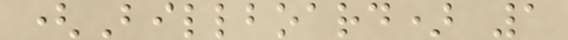(Billboard) 1
